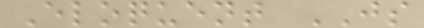Eloquent JS
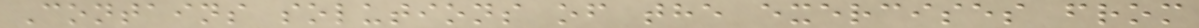Contains solutions of the exercises from
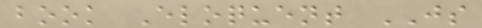book Eloquent JS
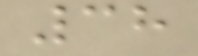38
